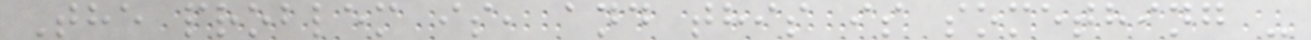The problem is, and this is something -
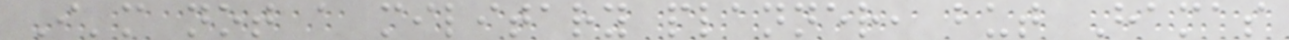I'm not a military planner, but Hamas
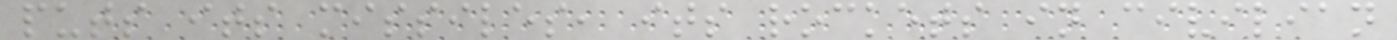puts its missiles, its rockets in civilian
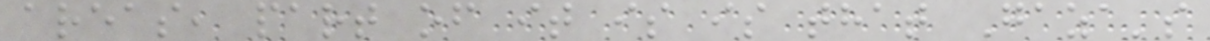areas, part of it is is that Gaza's
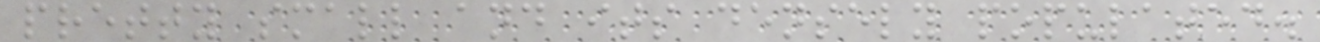pretty small and its densely populated.
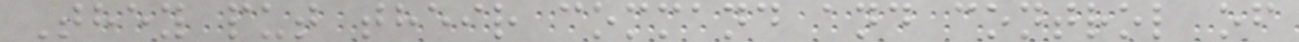They put their command and control of
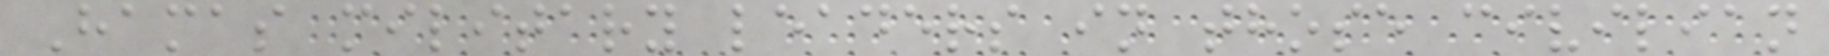Hamas military leaders in those civilian
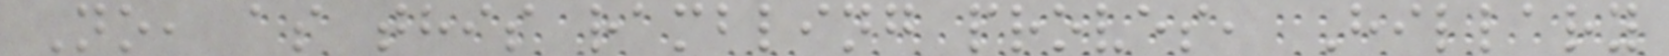No, as this rambling proves, Hillary
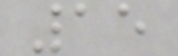15
